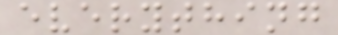everything
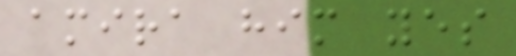amira him yes
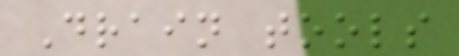Drain tools
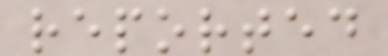reported
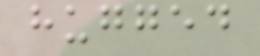hugged
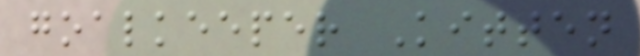goalkeeper Kitten
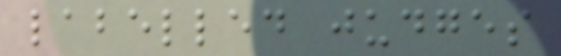labelled judges
